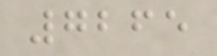7265
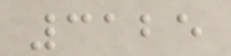3125
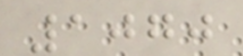1070
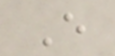E
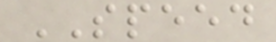SPEED
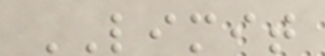LIMIT
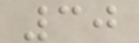30
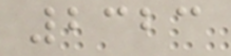2323
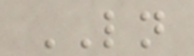LN
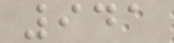941
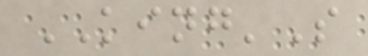KING'S
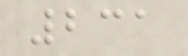231
